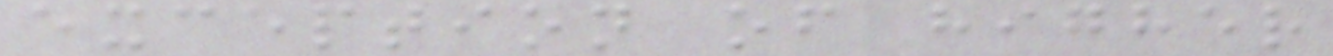exception of higher
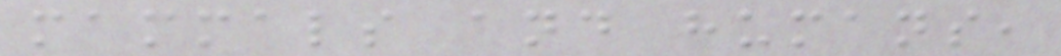mammals and humans,
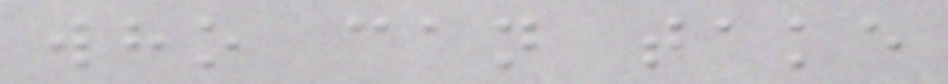who can take
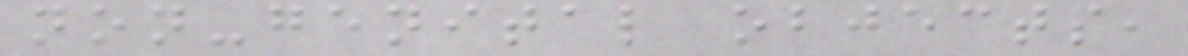non-genital objects,
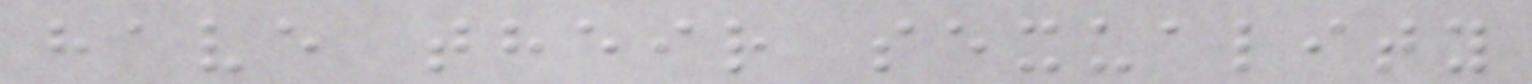have their sexuality
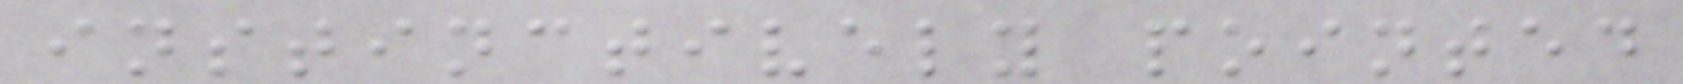instinctively pointed
